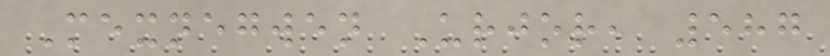Mexnegwen Urjor, 587
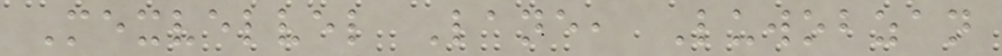Mexvelvel Lane, Luwobzan
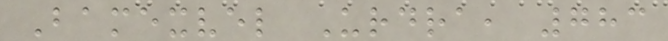Bamexvel Urdra, 783
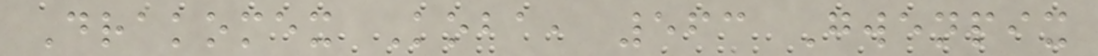Drakomex Koba, 563 Gwenpix
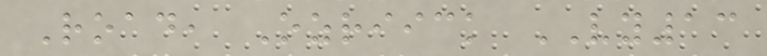Road, Ozriick VY13
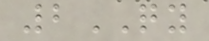2QY
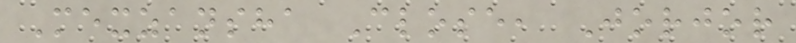Mexzansha Close, Jorjor
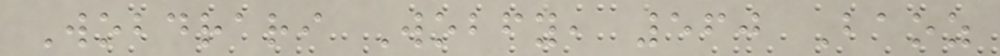Wobdrari Wobfy, 560 Baoz
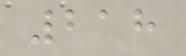218
